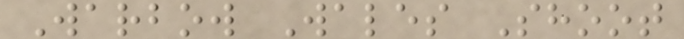Warbow Wales Shoot
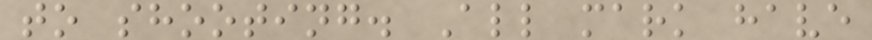to shooting. All mark have
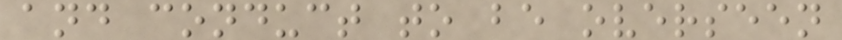and conduct to be overseen
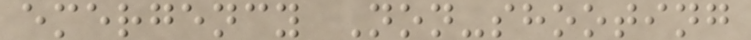emergency Non-shooting
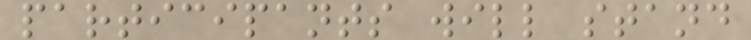participants will stand
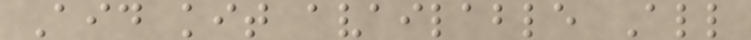Aid kit available All
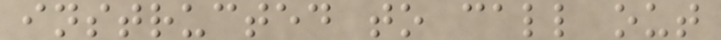instructed to call out
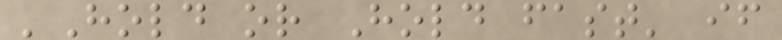'Hold or Hold fast' if
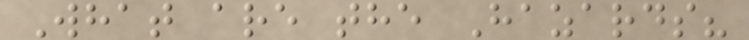What are the Hazards?
